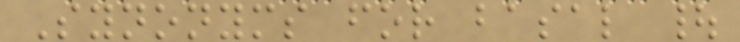Synonyms for basal |
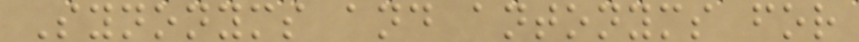Synonyms and antonyms for
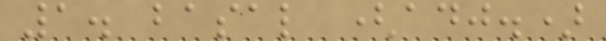1. basal (adj.)
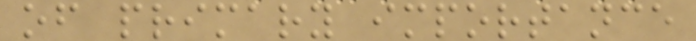of primary importance
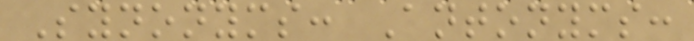Synonyms: Antonyms:
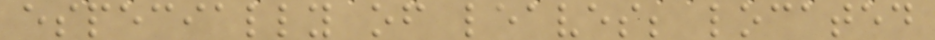especially of leaves; located
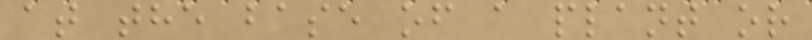at the base of a plant or
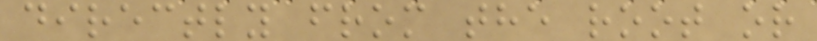directly from the root or
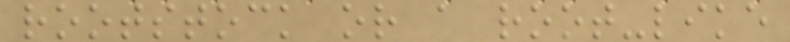rootstock or a root-like
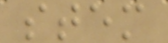stem
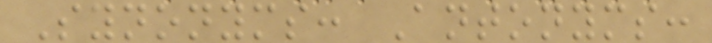Synonyms: Antonyms:
